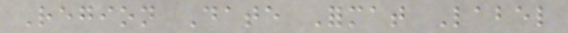Region Date Format Label
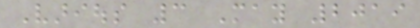Various 3 May 2019
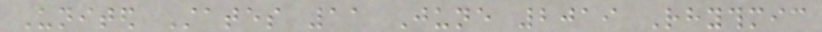United States 11 June 2019 Rhythmic
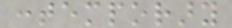contemporary
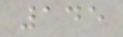145
